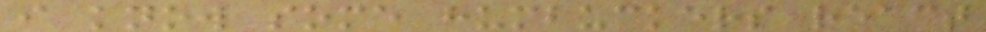i know some humbuckers react
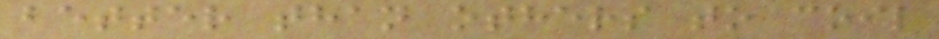better than others to coil
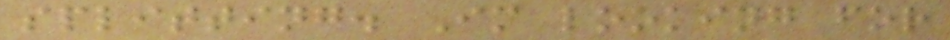splitting. Im looking for
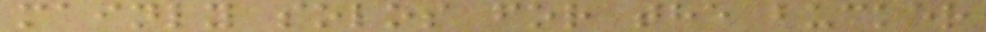mainly solos for the bucker
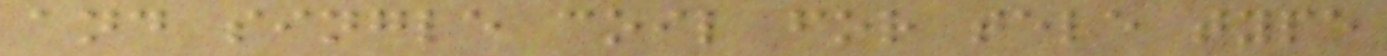and single coil for tele type
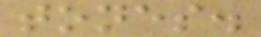tones.
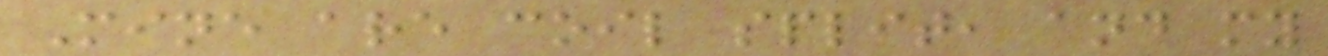Mine are coil split, and my
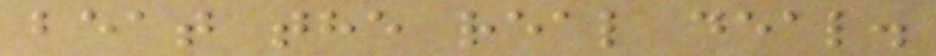beat the real deal.
